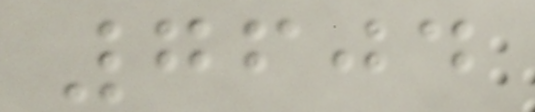7604
